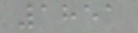1851
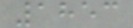1853
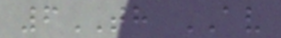6TH AV
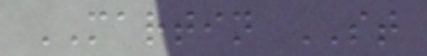MARTIN ST
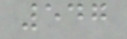547
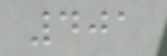401
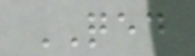QED
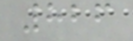826
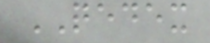QEDEX
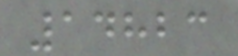14823
